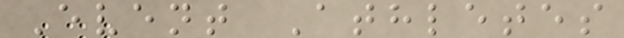Event Athletes
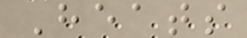Heats
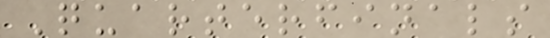Quarterfinals
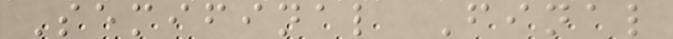Semifinal Final
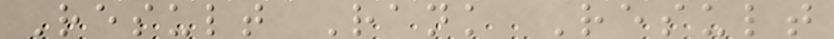Result Rank Result
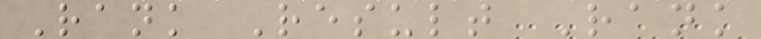Rank Result Rank
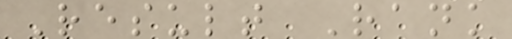Result Rank
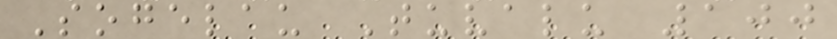Sogelau Tuvalu 100
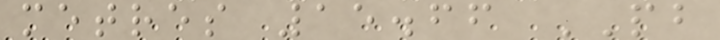metres 15.66 PB
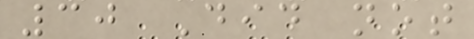30 Did not
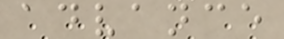advance
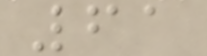61
